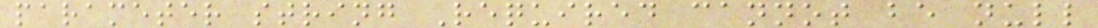parameter string Required cannot be null
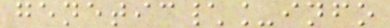genetic\_info
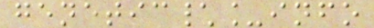genetic\_info
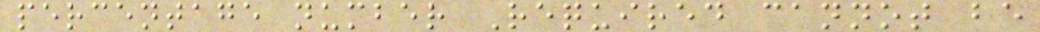percentage number Required cannot be
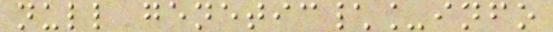null genetic\_info
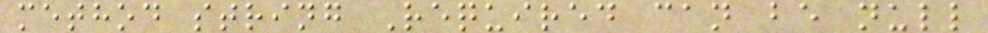method string Required can be null
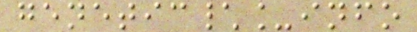genetic\_info
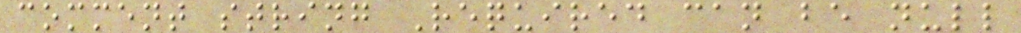comment string Required can be null
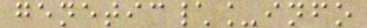genetic\_info
